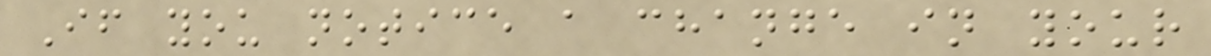If you notice a change in your
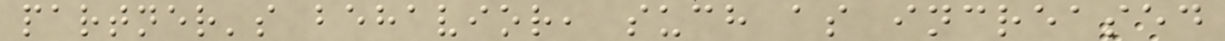partner's behavior, such as increased
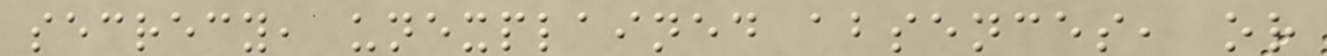secrecy, unexplained absences, or
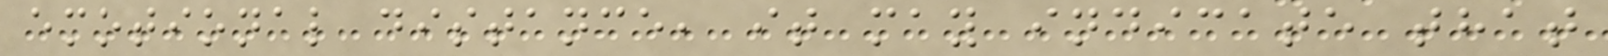emotional distance, it may indicate that
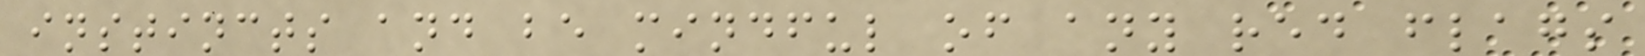instincts and be mindful of any red flags
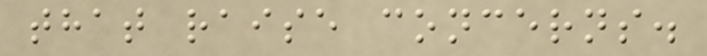that raise concerns.
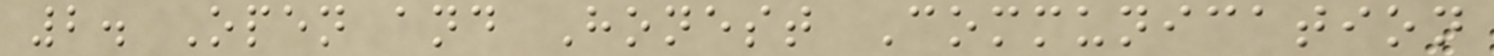2. Open and Honest Communication
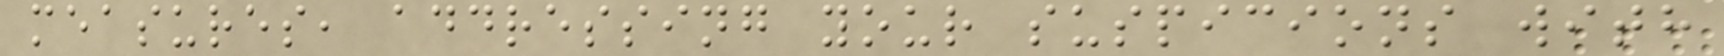measures, addressing your suspicions with
